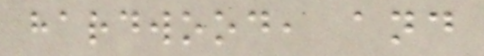hardwood, and
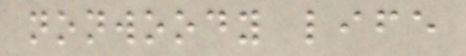nonwoody life
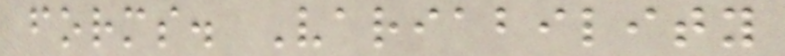forms. Variability
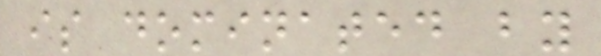is dominated by
